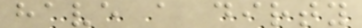have a dirty
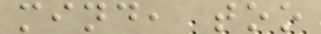mind, too
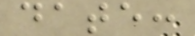date:
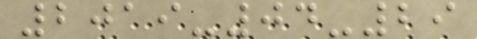2019-04-29
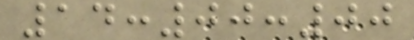14:00:00
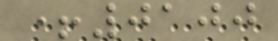+0100
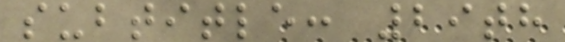subtitle: 29th
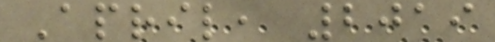April, 2019
